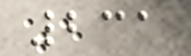231
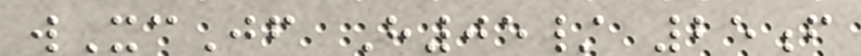wXcJf H05/ 25f
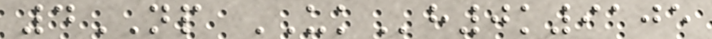4NP UKh0k9105
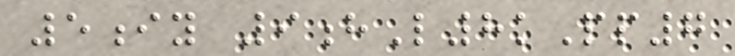5iy 9hL8kPp7
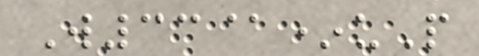W33@*uP
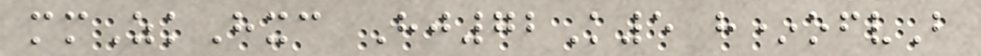mmZkHxc Hj72K5 h*ofvB
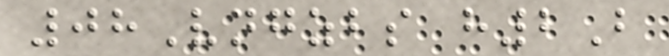08Vngzbs h2B
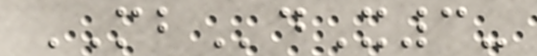MBdX3-
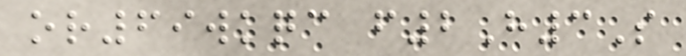or69wkqc f2H3S
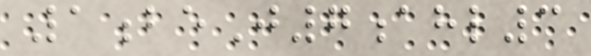1beJ7ahl3
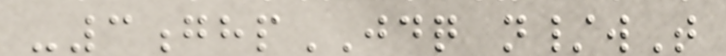-3ghpJDQ n/wT
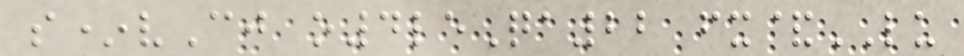s*vCj o4leQa22 fx&LU
